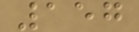157
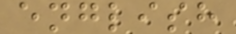english
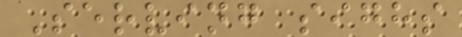Serving sighs
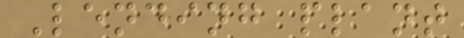Lending plant
